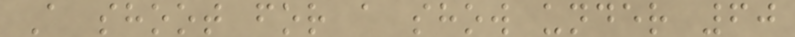A shoot for a show under 60
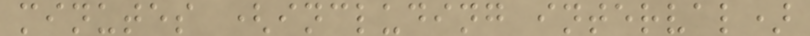minutes (including interval)
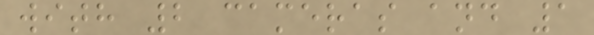with 2 cameras and 1
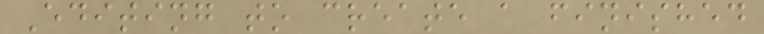Editing to create a finished
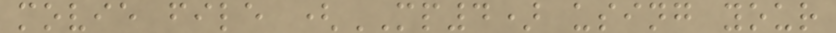movie file (MP4) using your
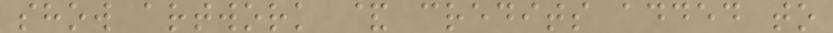show artwork & credits added to
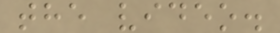the video.
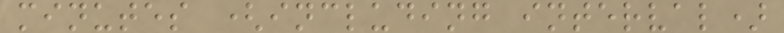minutes (including interval)
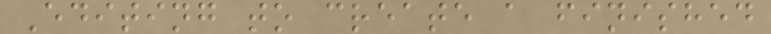Editing to create a finished
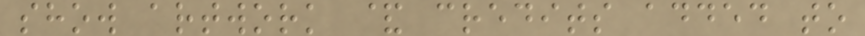show artwork & credits added to
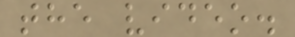the video.
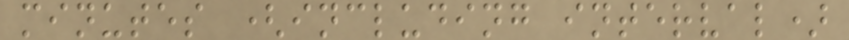minutes (including interval)
